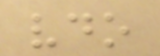vdo
